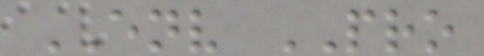ENV PRO
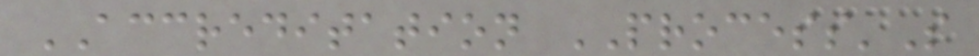ACCREDITATION PROCESS'S
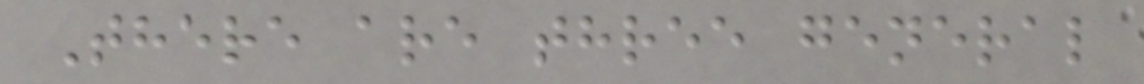There are three general
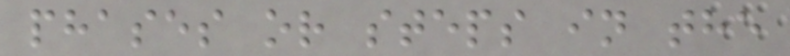phases or steps in the
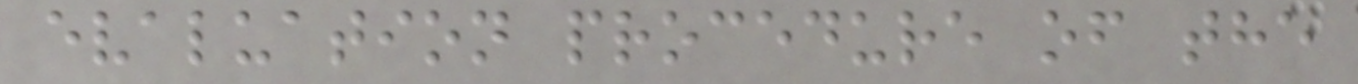evaluation procedure of the
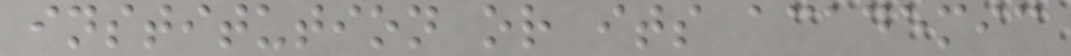institution or its academic
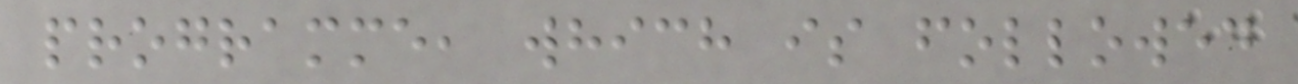programme, which is followed
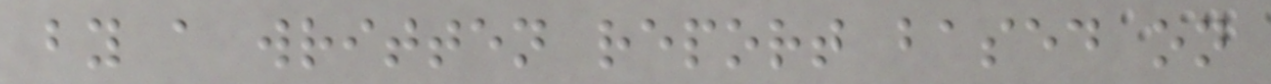by a written report based on
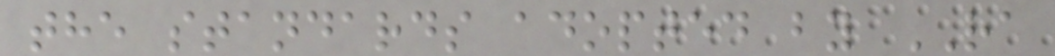the standards adopted by RA
